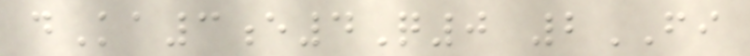dKa3e4Q0 2FI
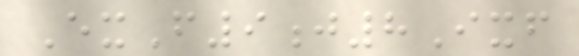ExF9j8Ixf
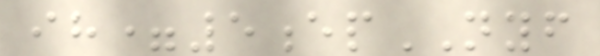ih=5epNYF
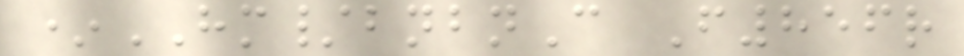*HM/bnbnC F856r
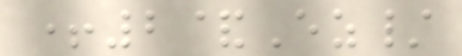+2&Ez/
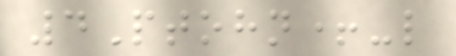4Ptohn+-l
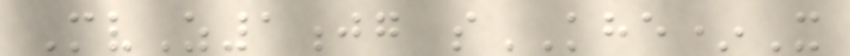MvZ1jg sKHE*X
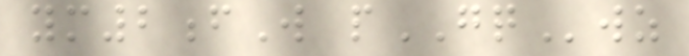ym2fW pGQwz
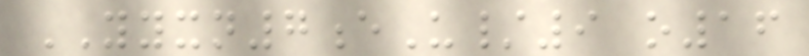YYXN7eU/9 o16
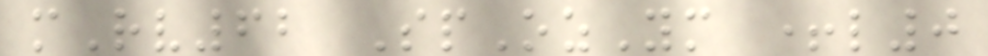mRv62 SpOzYm +l0
